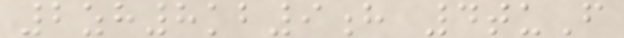2zh8kb9h 4tuF
